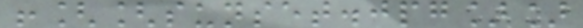![[sunset.jpg]]
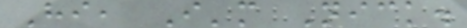Hi, I'm Nick.
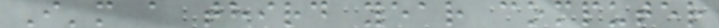I'm a third year computer
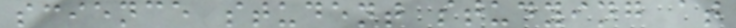science student studying at
